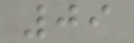09
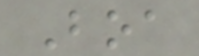Boa
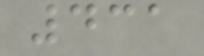431
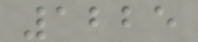1225
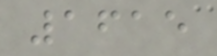1615
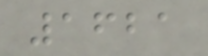1621
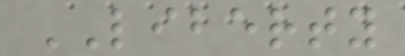LIBERTY
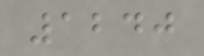1240
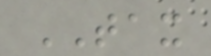TAX
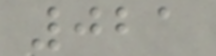021
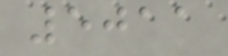5011
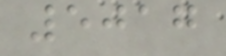5017
